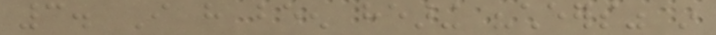3. I have been hearing "cheers" in
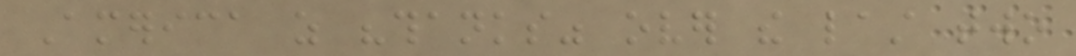America as "thanks" over the last two
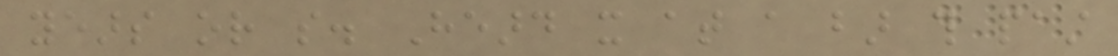years or so. Heard it at a bar this past
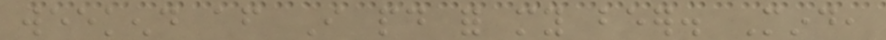weekend after I paid for my beer. Mind,
